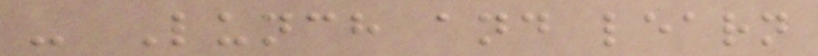- Lunch and learn
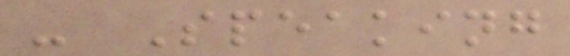- Speaking
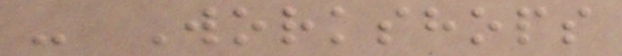- Workshops
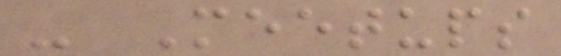- Meetups
